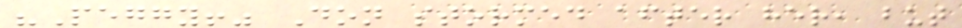"Peggy!" Don stormed after her, but
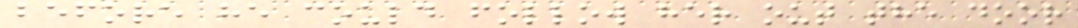before he could follow her out the door
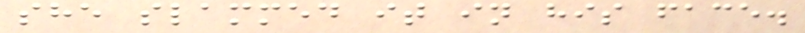she slammed it in his face.
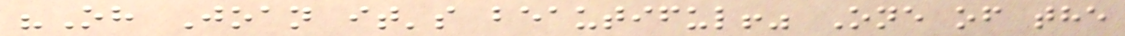"Oh Joan it's beautiful!" One of the
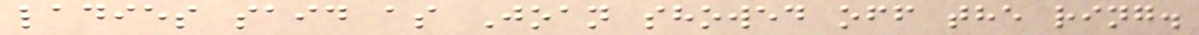ladies said as Joan showed off the ring.
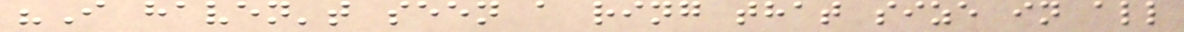"I haven't seen a ring that size in all
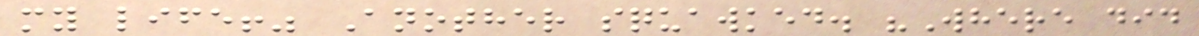my life!" Another squawked. "Where did
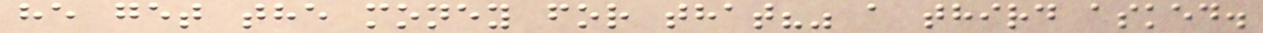he get the money for that?" a third asked.
